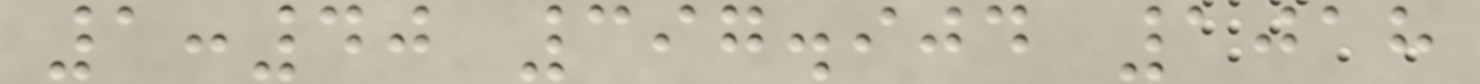1:40 397.904 1018
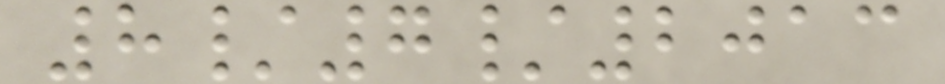8/7/2013
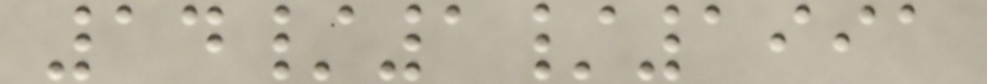14/1/1991
